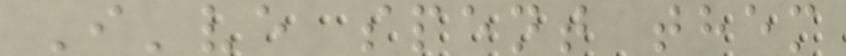I've spent them
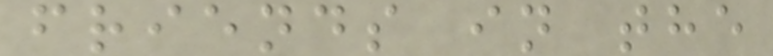friends in the
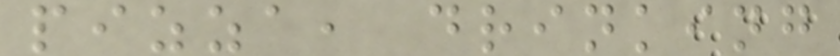pizza, drinking
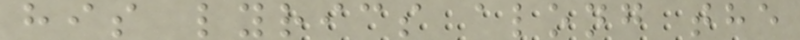his lyrics along the
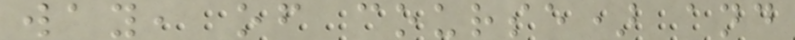way, of course) and
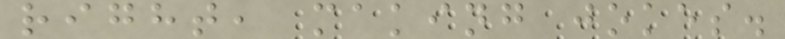right, making jokes.
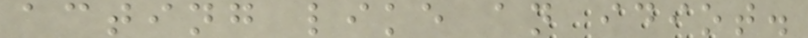acting like an idiot.
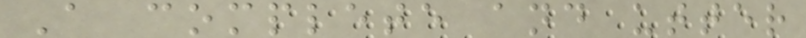A complete and utter
